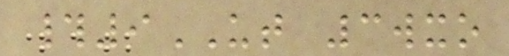#9UT 3wxo
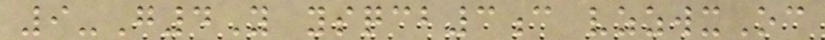9-G4Y ysqcb3c vzzwxOc
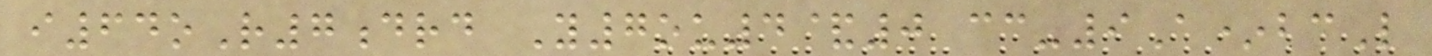i64oR7drd Y7ou4&0 cc-9A*bcL
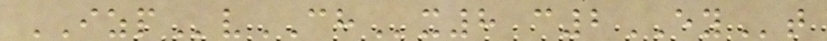IZPvCHx8 c2EYt
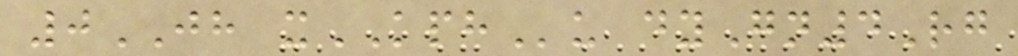0JH xKPHu dyGn4Rg
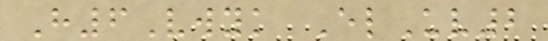H6Vwyk ElUv2
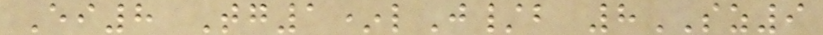Ei8 Tg1*lJ/b 8SZ9
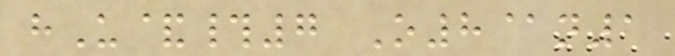hU&#7 O8@n1
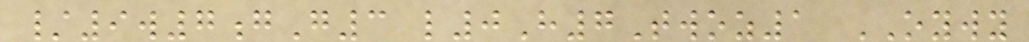/9w7gG3 l0H7Twoz1 OYWY
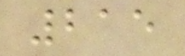215
